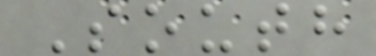South
